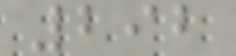292
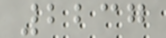2237
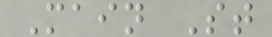Main St
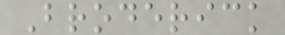Broderick
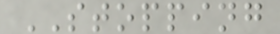STOPPING
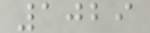1029
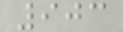903
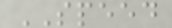SPEED
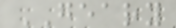GEARY
